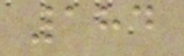184
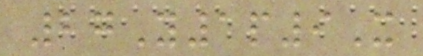27Y1p9X
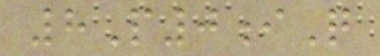8P0iQ
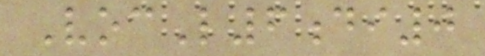VocL6di0
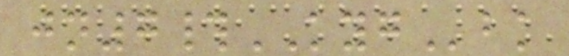jn7#KYGbk
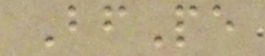BfPe
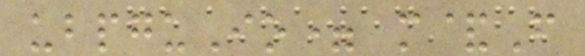ubpguIo= m&F
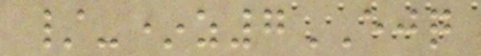/-*z7EJQ
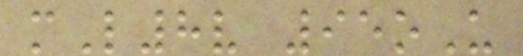mL8v 95oU
